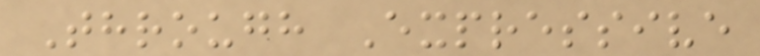Through Expressive
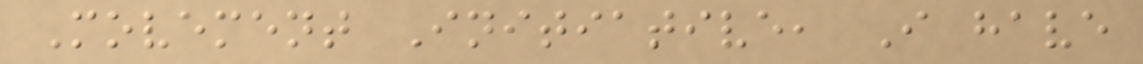Movement Initiative, I have
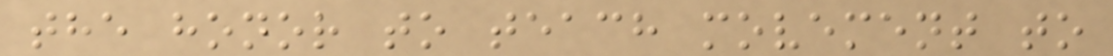the honor to teach movement to
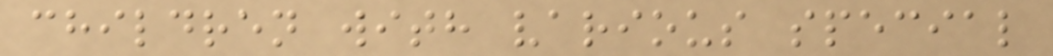children with various special
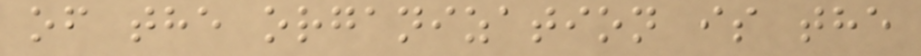of the organization is the
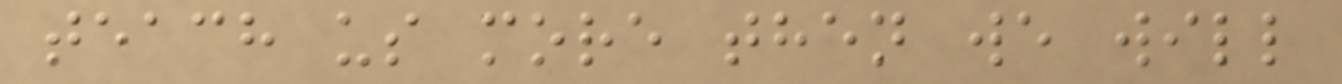teach us more then we will
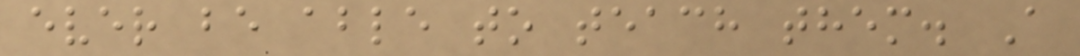ever be able to teach them. A
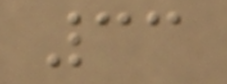33
